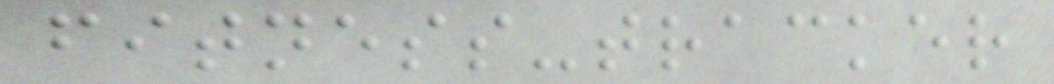fitness-tracker
